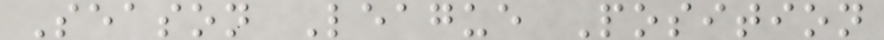Season League Position
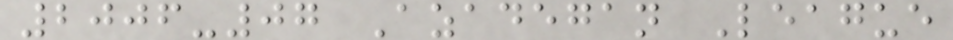2006-07 Azadegan League
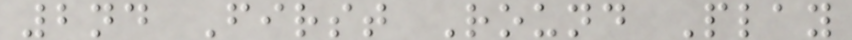2nd First Round Play
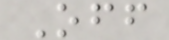Off
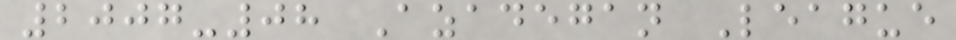2007-08 Azadegan League
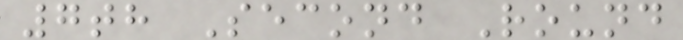7th Second Round
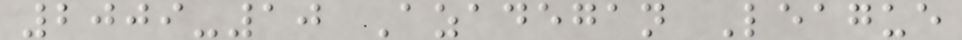2009-10 Azadegan League
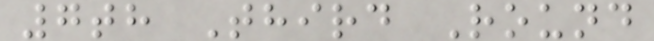7th Third Round
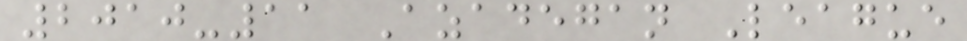2010-11 Azadegan League
